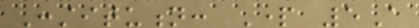Constitution: Part 5A
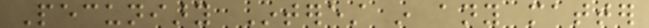Pecuniary Interest in any matter
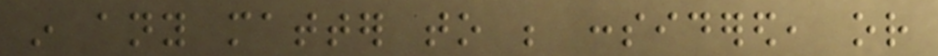in any matter to be considered, or
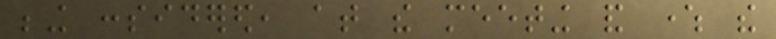being considered, at the meeting and where the
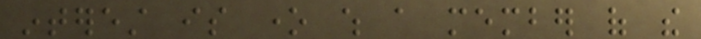interest is one which a member of the
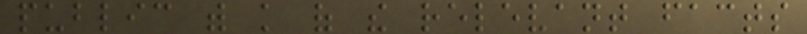public with knowledge of the relevant facts
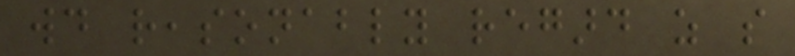would reasonably regard as so
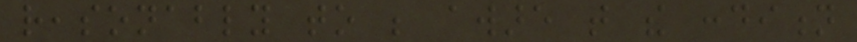reasonably to be aware that the condition
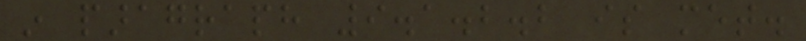in paragraph 9.1.2.2 is met.
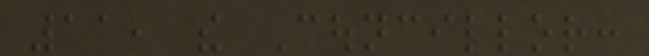11, the Councillor:
